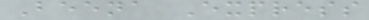Beena Express
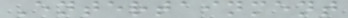Entertainment
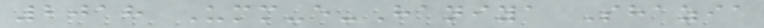2018 Umm-e-Haniya Shazia
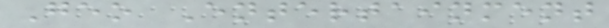Geo Entertainment
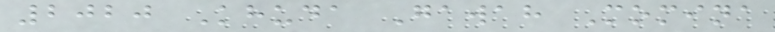2020 Khuda Gawah Momina
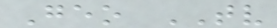Geo TV
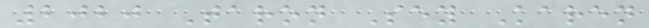2020 Taron Sey Karen
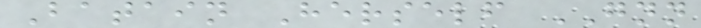Batain Herself GNN
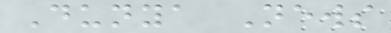Dunya News
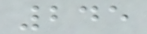245
